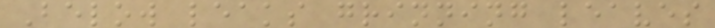Below leaks grinning leaves
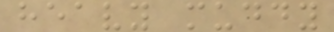heavy muddy
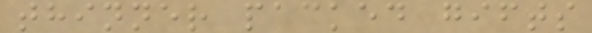thinner packed gifts
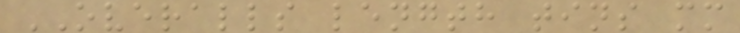OVERALLS length tins mm
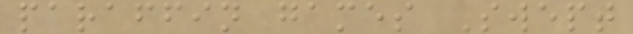paraffin games Swept
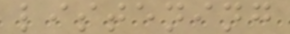listening
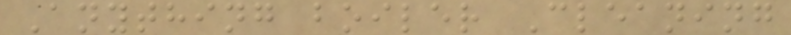Anything boiler Cleaning
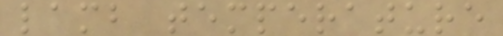lamb temperature
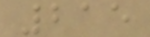215
